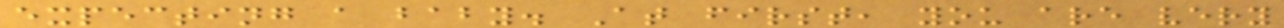expecting a baby. At first, you are very
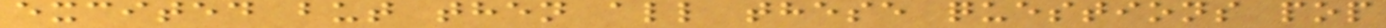excited but then all these questions pop
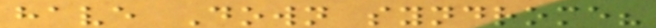have Down syndrome?
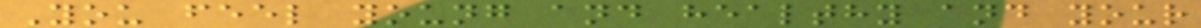You feel young and healthy and your
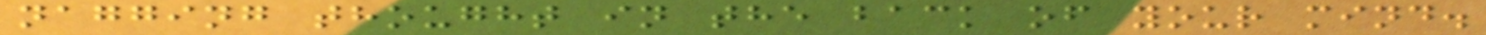nagging thought in the back of your mind.
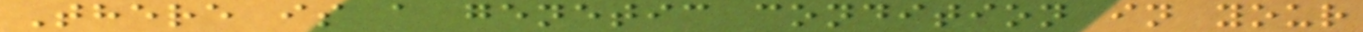There is a genetic condition in your
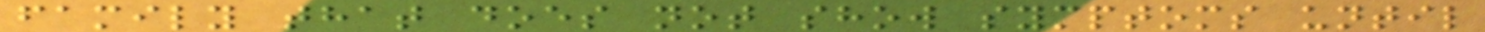family that does not show symptoms until
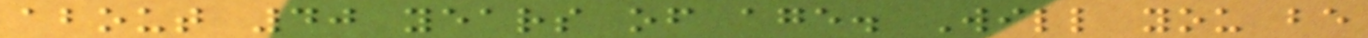about 40 years of age. Will you be
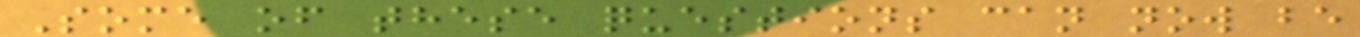Some of these questions can now be
